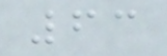63
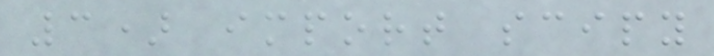3) import scipy
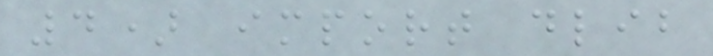4) import dlib
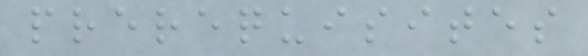prerequisites
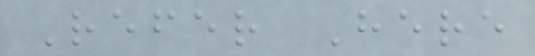Refer Here
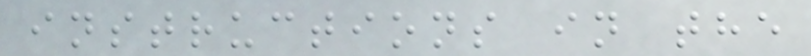instructions in the
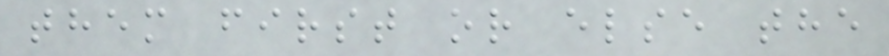them first or else the
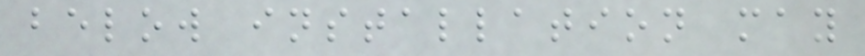below installation may
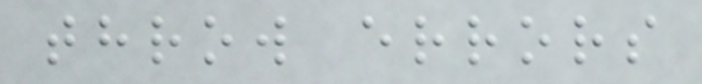throw errors
